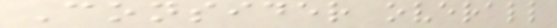Consider overall
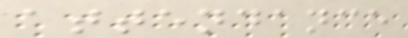attendance
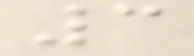3
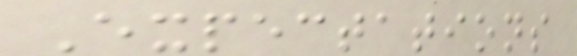Expectations
